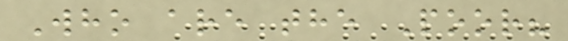Who are the Poor?
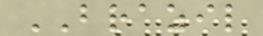BRAZIL
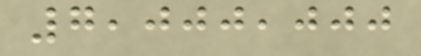7,000,000
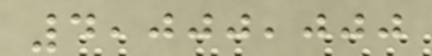4,000,000
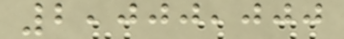2,000,000
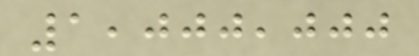1,000,000
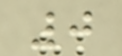0
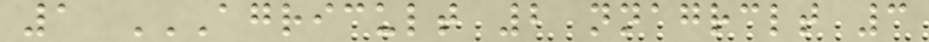1 AGRICULT 2 NNAGRCLT 3
